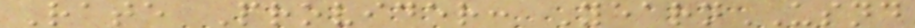Rate Provider: YearnUSND
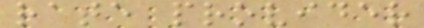rate provider
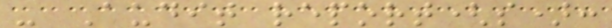- Audit report(s):
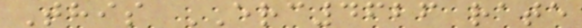This ERC4626 rate
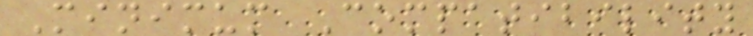Minimum Compatibility
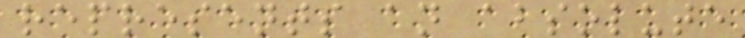represents an absolute
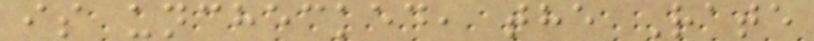is unchecked, the Rate
